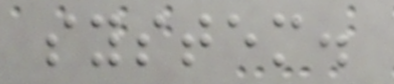system.
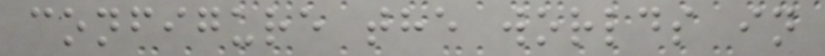configure the worlds in
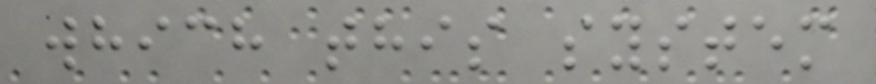which this system
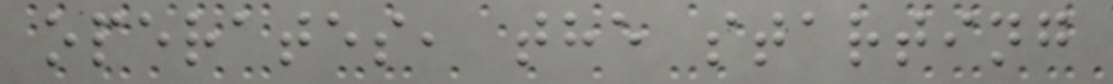operates, the starting
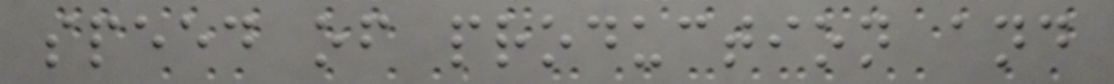speed of production and
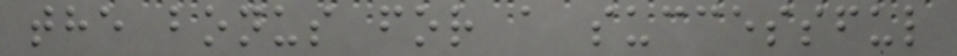the bonus for a successful
